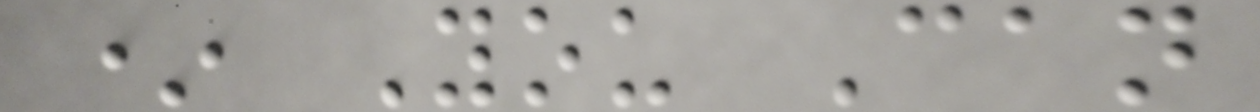* You Can
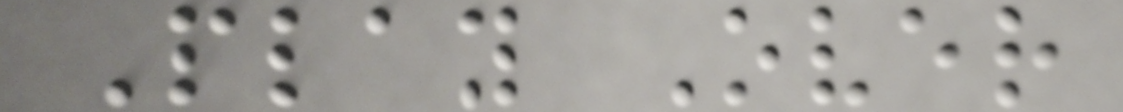Play Over
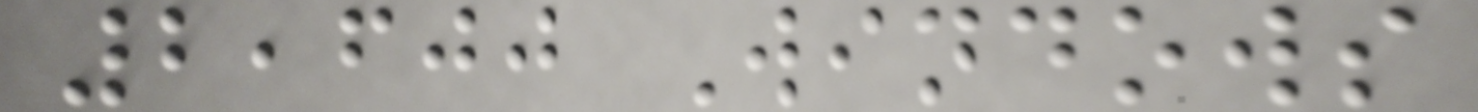2,600 Windows
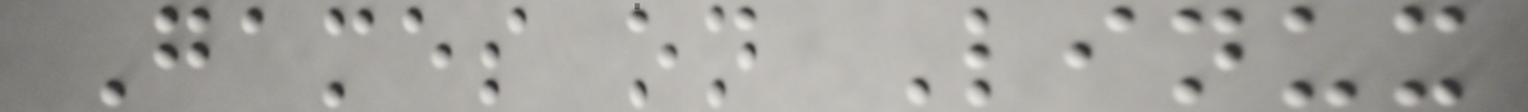Games on Linux
